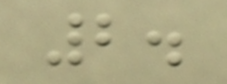2.
